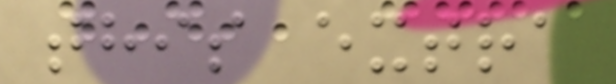this extra
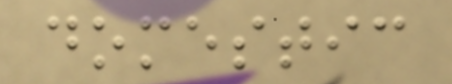domestic
